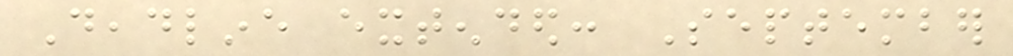Deadline extended: September
